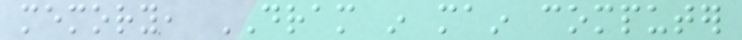memory, DRAM in main computer
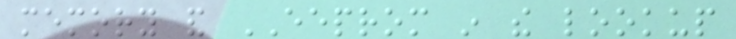memory and EEPROM in the lookup
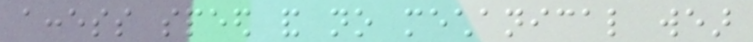access speed and no mechanical wear
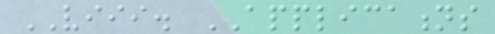VIII. APPLICATIONS
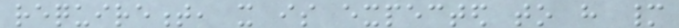requirement, it is expected to have many
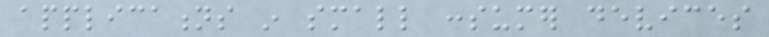applications in small consumer devices
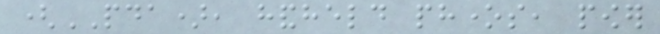(PDA), handheld phones, power
